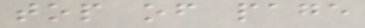top of page
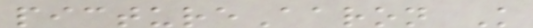pictureAaron K
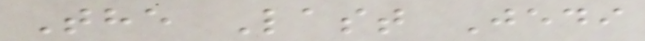The Last Jedi
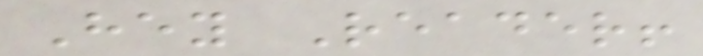Hey Reader!
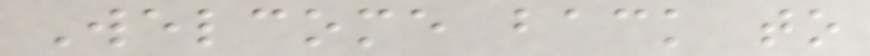Welcome back to
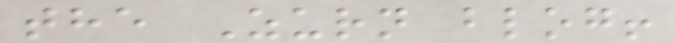the Zurn blog!
